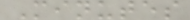Minutes
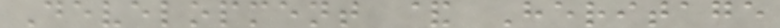Development & Heritage
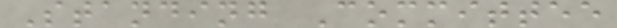Standing Committee
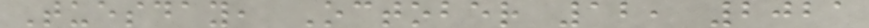Tuesday, October 12, 2021
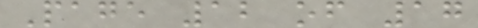Page 12 of 17
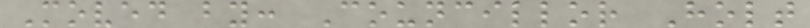Moved by: Councillor Holt
